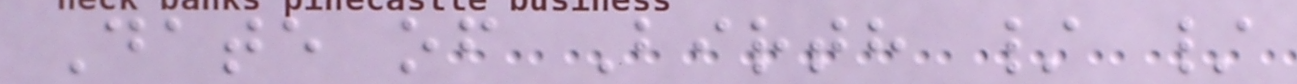Date of Birth / /
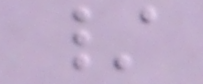/
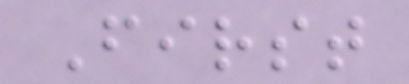First
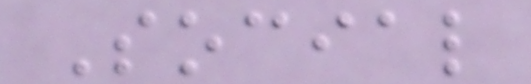Social
